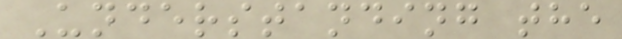Understanding the
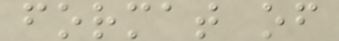format of
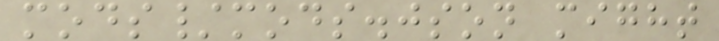mods/mods.json might
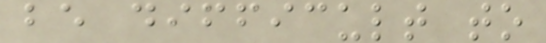be difficult to
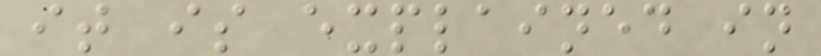it is explained in
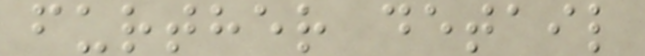further detail
